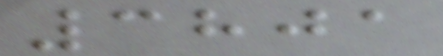3801
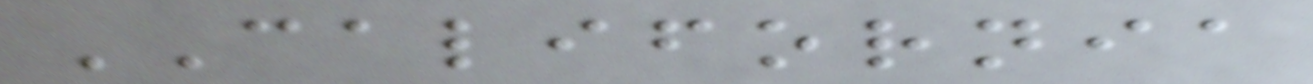CALIFORNIA
